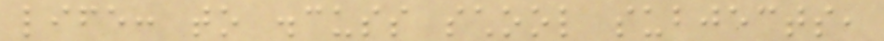life: to discuss school subjects,
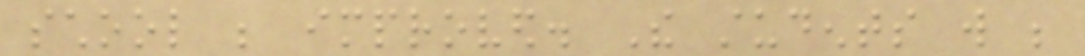school be improved. The students will be
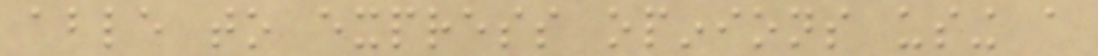able to express opinions using a
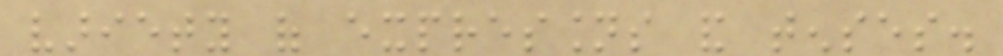variety of expressions and tenses.
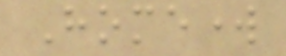Homework
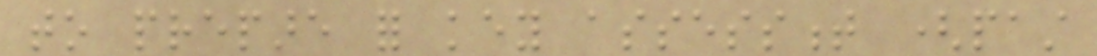to prepare for key assessment (past
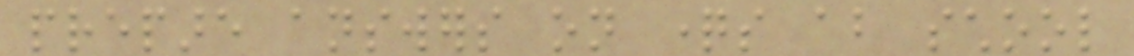prepare answers on questions about school
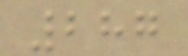287
